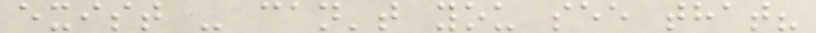exist - can't you see that?
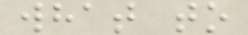what to
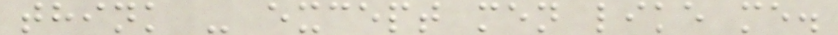think - except men like me.
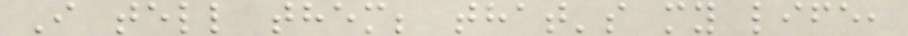I tell them; that's my life,
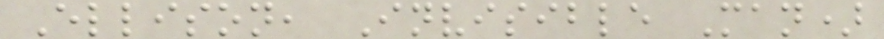Ellison, Invisible Man)
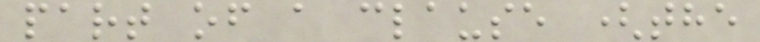part of a clause (the
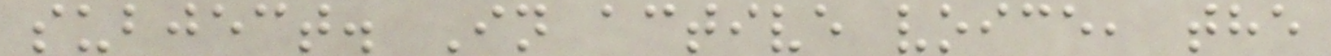subject. In active voice, the
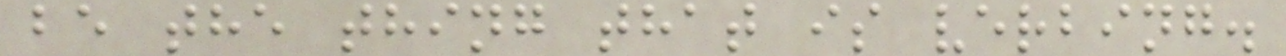be the thing that is verbing.
